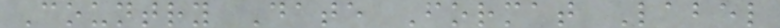Country Date Format Label
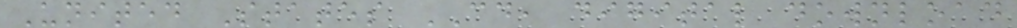United States CD, digital download
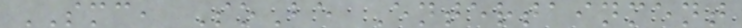SMC, SoBe Entertainment
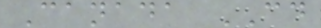Canada CD
